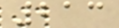213
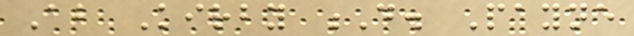About Kirby D. Payne
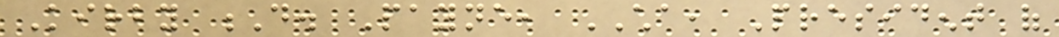Kirby D. Payne, CHA, President of
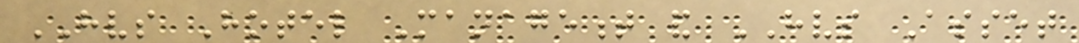HVS Hotel Management and HVS Asset
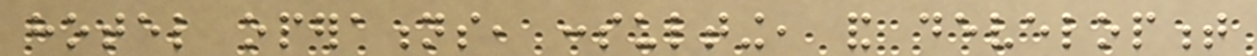hotel operations, consulting, and development
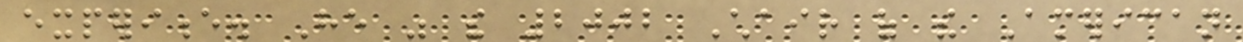experience. He was the 2002 Chair of the American
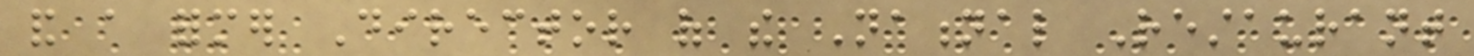and a former Director of the National Restaurant
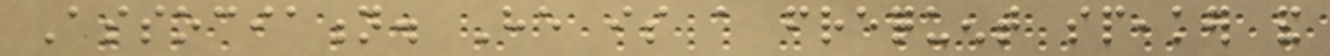Association. He is a frequent speaker and
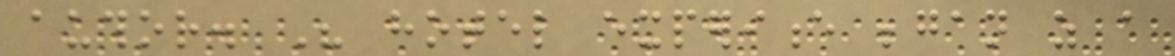author. His hotel experience began as a
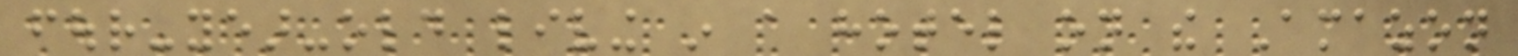four-year-old living in a hotel on the Amazon
